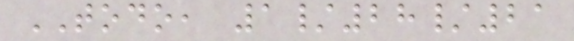TODO, 1/28/21
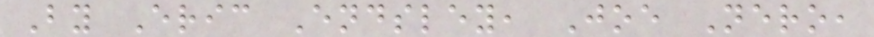By Eric Endsley, Joe Nero,
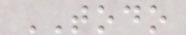TODO
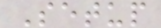Setup
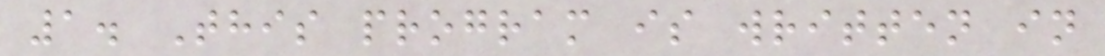1. This program is written in
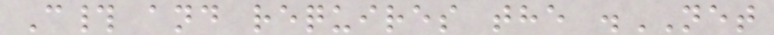C# and requires the .NET
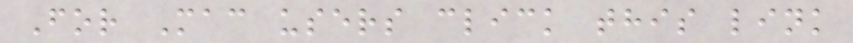For Mac users click this link
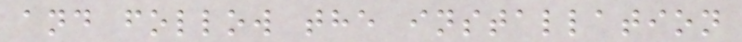and follow the installation
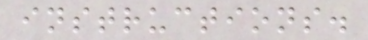instructions.
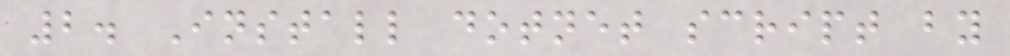2. Install dotnet script by
